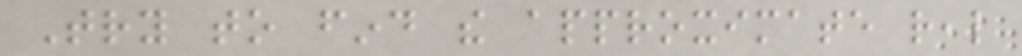Try to find the approximate real
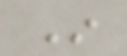In
